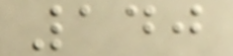140
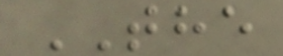THE
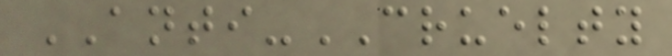ANTI-CRUELTY
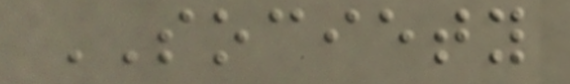SOCIETY
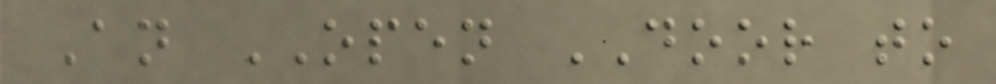An OPEN DOOR to
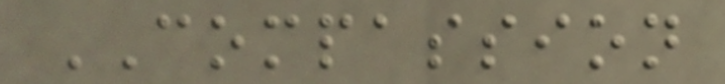COMPASSION
